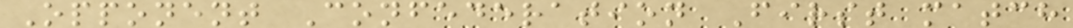Opponent Confederation First match
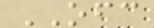OFC
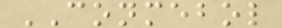CONMEBOL
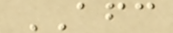AFC
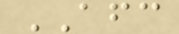AFC
